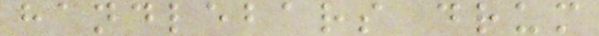handlebars drum
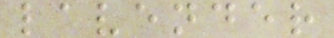lavender
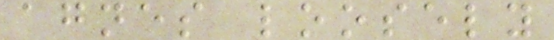agnes loosely
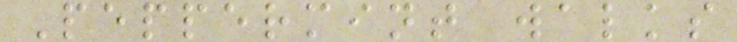Peppermint walks
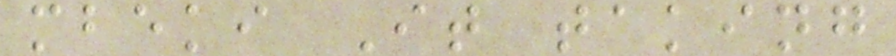mbeki It taking
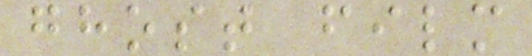ghost film
